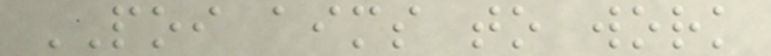POI aims to work
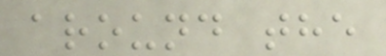around the
